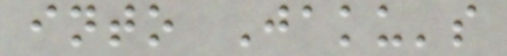into Jaku's
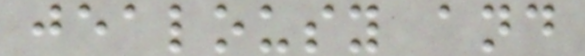jealousy and
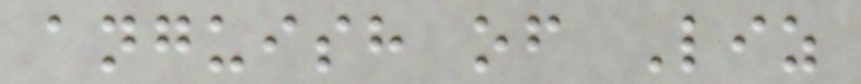anguish of Liz
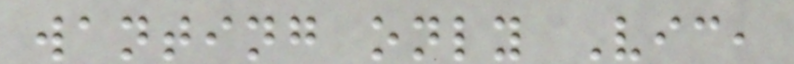wanting only Vic,
